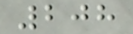208
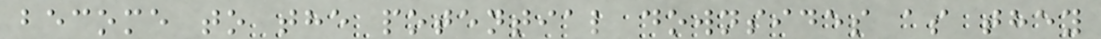become to the potential downsides as they
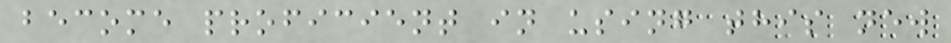become proficient in using this new
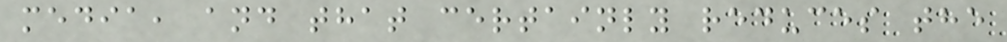media, and that certainly reduces the
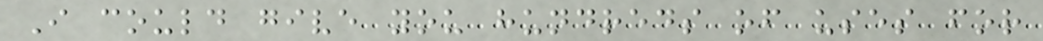I could give you hundreds of uses for
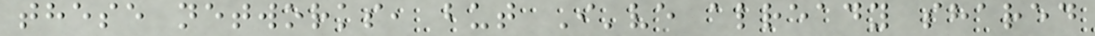these networks, but I've already shared
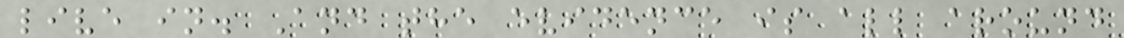live in. And the evidence is all around
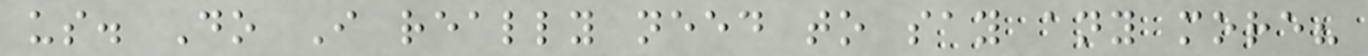us. Do I really need to say any more?
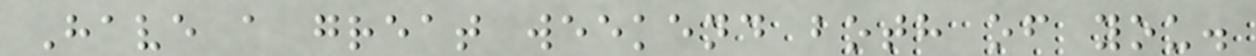Have a great weekend both of you.
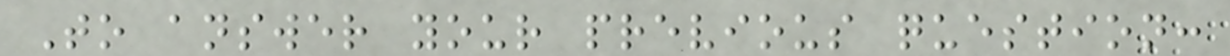To answer your previous question:
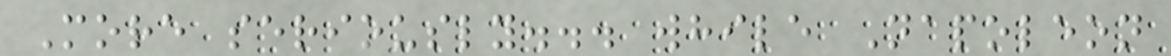More seriously... while Napoleon
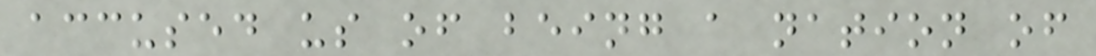accused us of being a nation of
